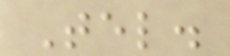Tel.
